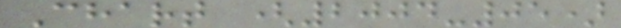Chart (2004-05)
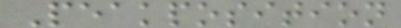Peakposition
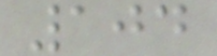104
